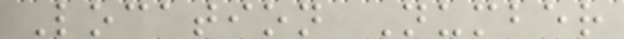Location Number
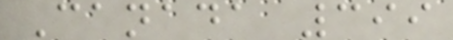Canada 399
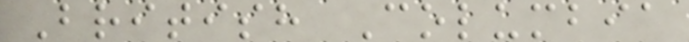British Columbia
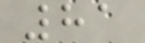81
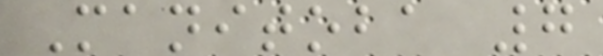Manitoba 7
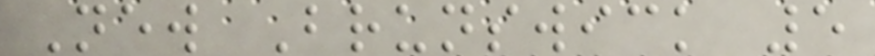New Brunswick 5
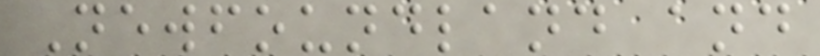Newfoundland and
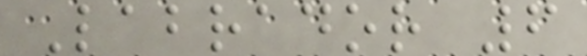Labrador 6
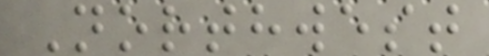Northwest
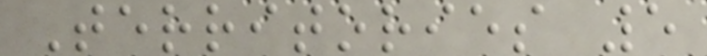Territories 5
